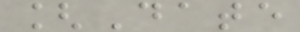[Date
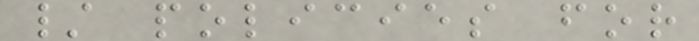/ policies for
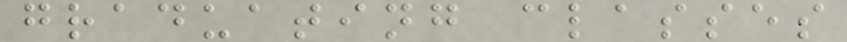graduating classes
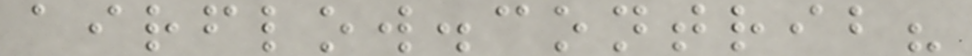airflow.contrib?
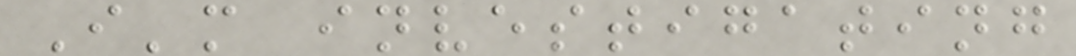I'm investigating
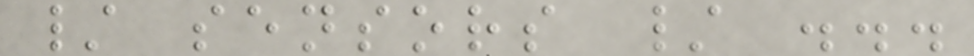/ sensors / ...
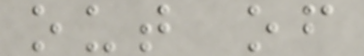out of
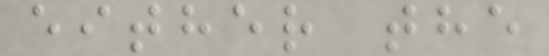either the
